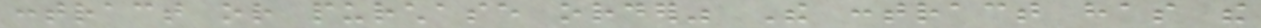contract or purchase order" The contract has the
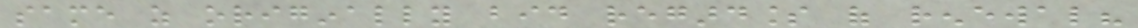same as originally bid regardless of renewal?
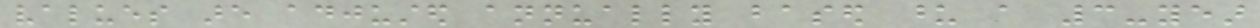values are adjusted annually based upon a 3-year
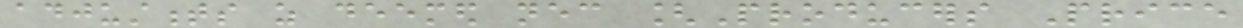adjustments as deemed necessary [Producers Price
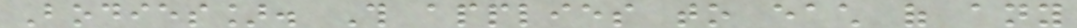Bodies]. This applies to each of any
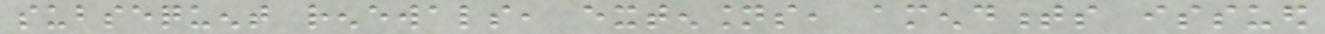subsequent renewals, extensions, amendments issued
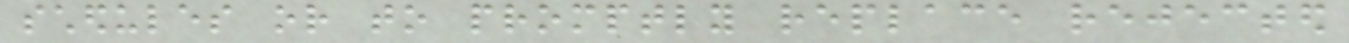schedules or to promptly replace rejected
